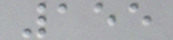155
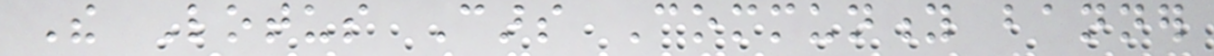The Lotus Cars Community banner
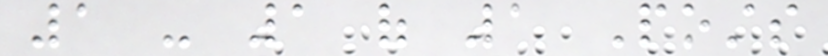1 - 1 of 1 Posts
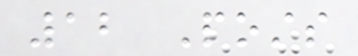12 Posts
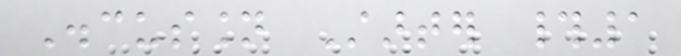Discussion Starter #1
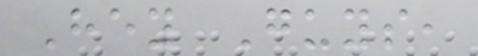Hey Guys,
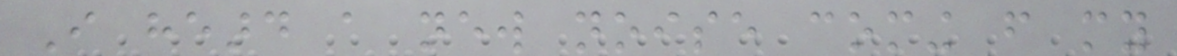I heard a new noise coming from my
